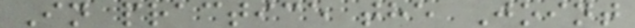In practice the Joint
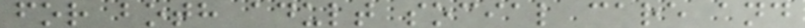for both adult social care and
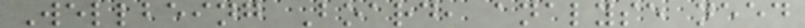Wellbeing Board, analyse need
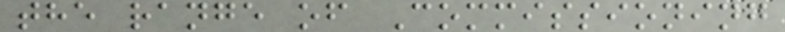the range of Commissioning
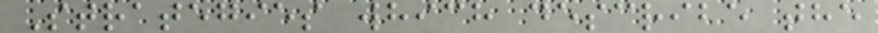Strategies which describe the
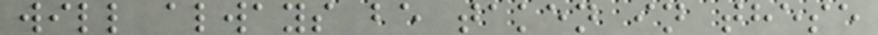will always be taken in these
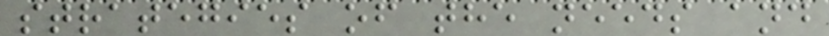strategies of the needs and
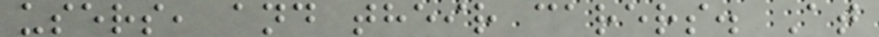users, and their carers. At
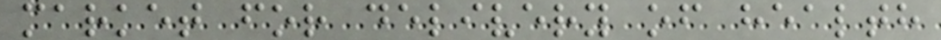market for delivery of health
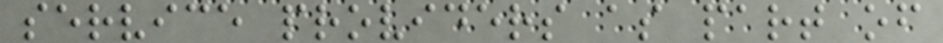service providers as part of
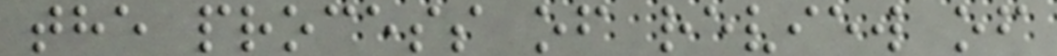the process of review of
